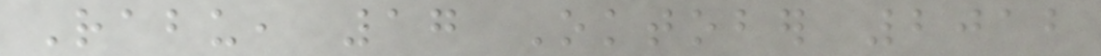Rabu, 17 Oktober 2012
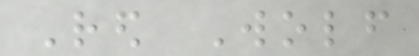Red Wolf
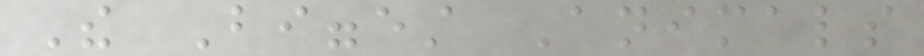The Biggest Animals
